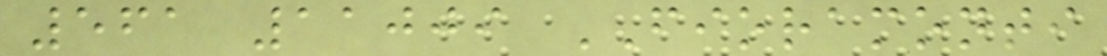561 11009 FIORAMONTI
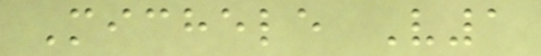Michele V1
